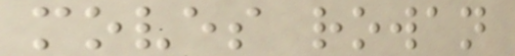moves rowan
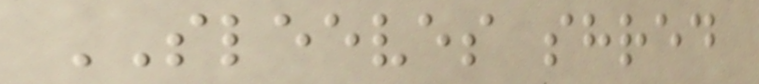SLEEVES shred
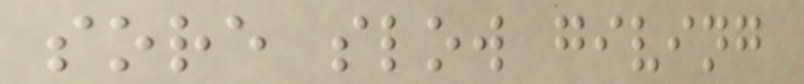sore slow giving
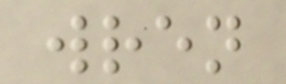wren
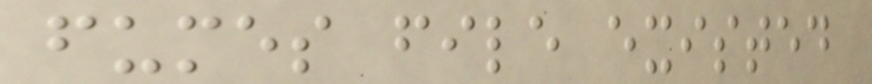fumes file existed
